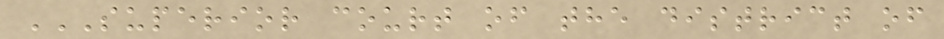SUPERIOR COURT OF THE DISTRICT OF
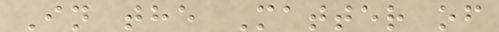In the Matter of
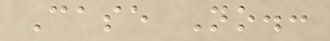Case No.:
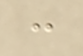:
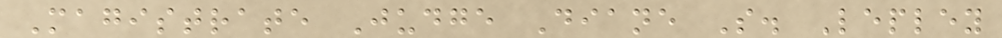Magistrate Judge Diane S. Lepley
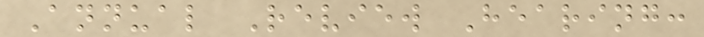Annual Review Hearing:
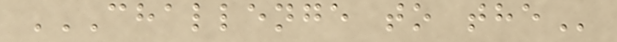CHALLENGE TO THE
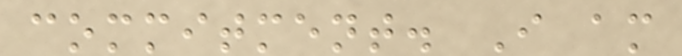commitment. I am
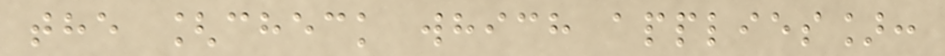the [check which applies]:
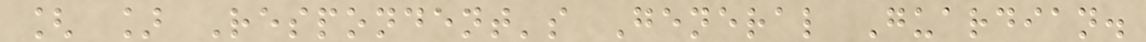[ ] Respondent's General Guardian.
